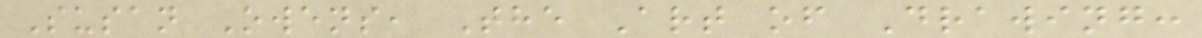Susan Owens, The Art of Drawing:
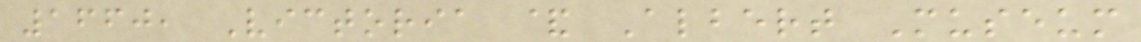1660, Victoria & Albert Museum
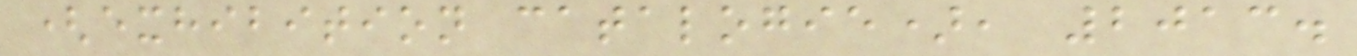(exhibition catalogie), 2013.
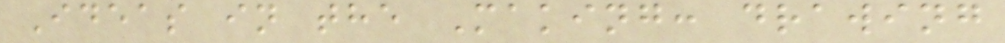Ideas in the Making: drawing
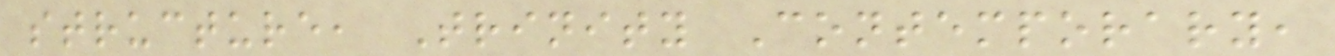structure, Trinity Contemporary,
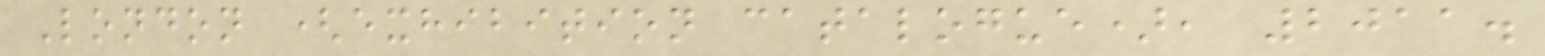London (exhibition catalogue), 2011.
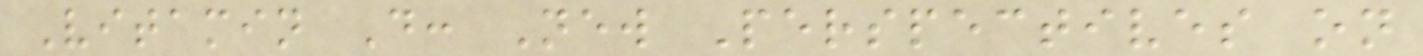Vitamin D: New Perspectives on
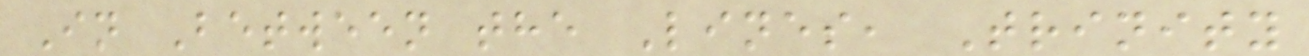In Between the Lines, Trinity
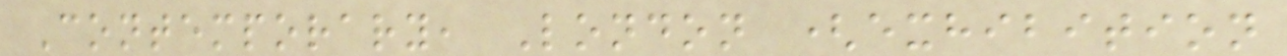Contemporary, London (exhibition
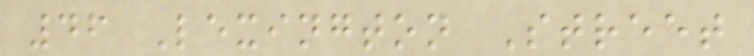46 Lexington Street
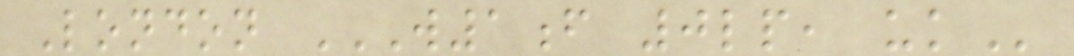London W1F 0LP, UK
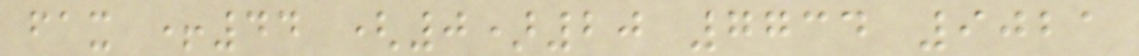fax +44 (0)20 7734 9021
